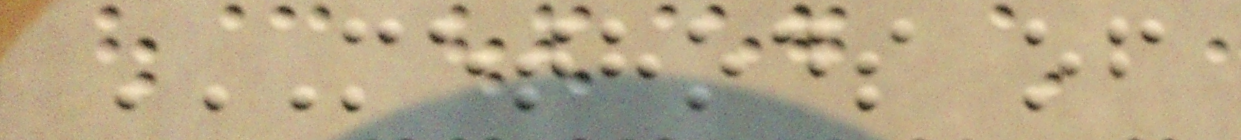METHODS OF
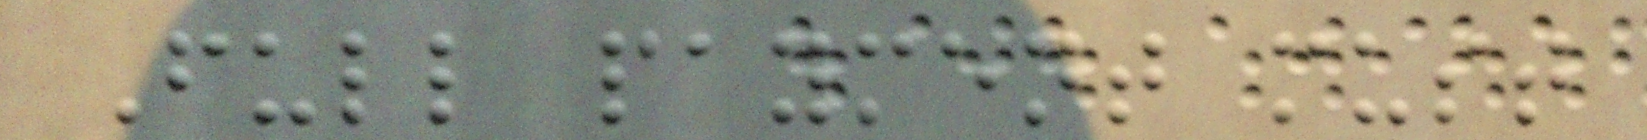Full payment must
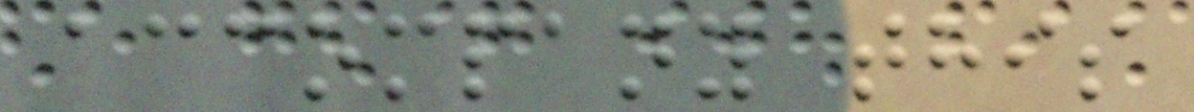accompany this
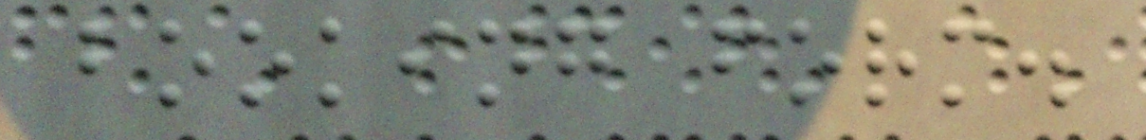booking form.
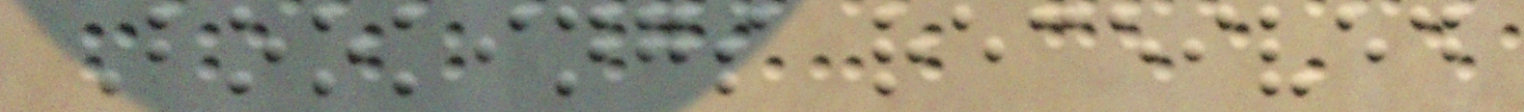Bookings received
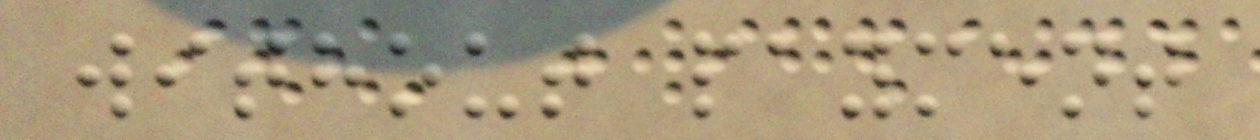without payment
